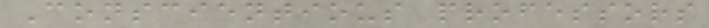Conscientious professors
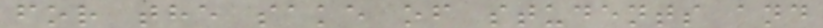for the sake of students and
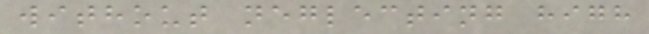without neglecting high
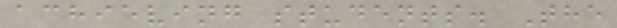achieving students. The
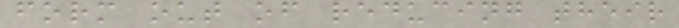form out of reducing their
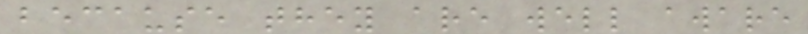because they are well aware
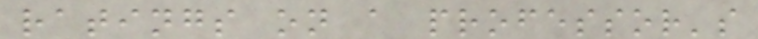ratings on a professor's
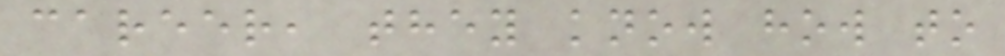career, they know how to
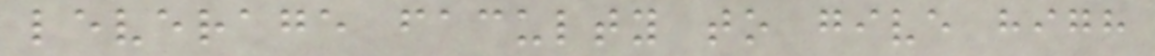leverage faculty to give high
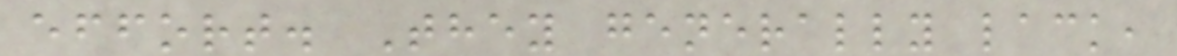effort. They generally lack,
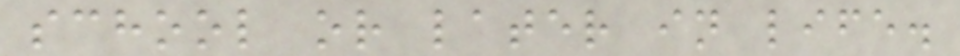school or later in life.
